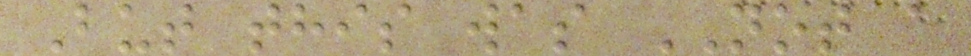But this was NOT a
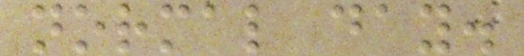normal day.
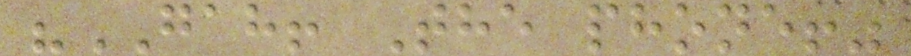"GAH! The phone!"
